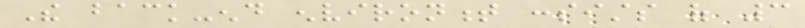The back-end environment consists of 3
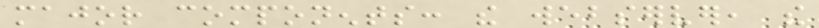major components: the webserver, the
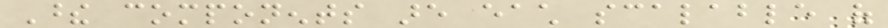These components are each scalable of
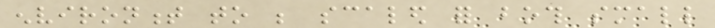environment to be scaled for both small
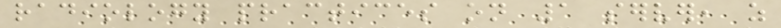radiology practices on 1 server, as
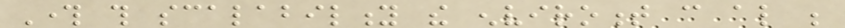Through this scalability the enviroment can also be
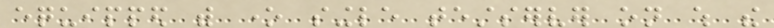equipped with one single testserver on which the
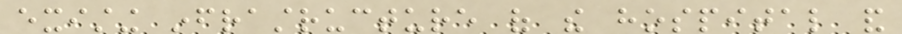existing infrastructure of the hospital and
